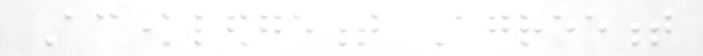Acknowledgement Agreement
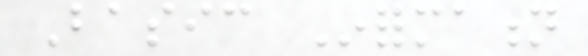Basic Information
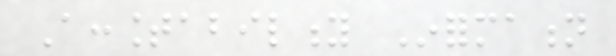Accountability Information
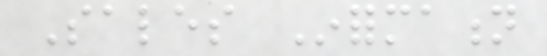Sales Information
